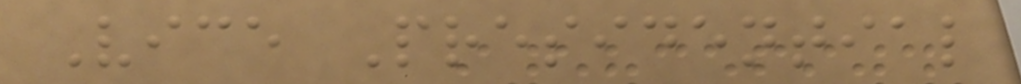Vice Presidential
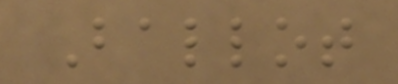Ballot
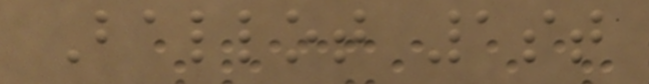Ballot 1st
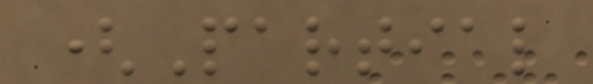(Partial
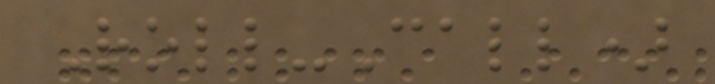Roll-Call)
